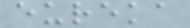eureka
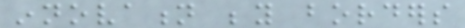innovation beyond borders
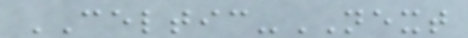CELTIC-NEXT
